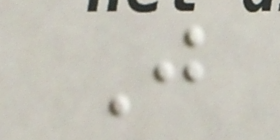J
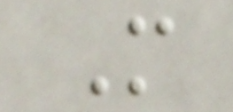M
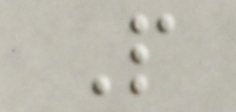P
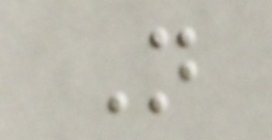N
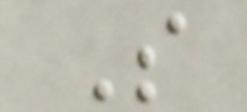S
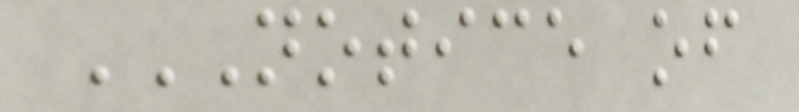NOTICE OF
